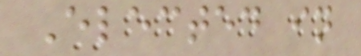Elected in
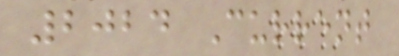2024 Current
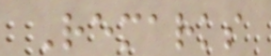Remarks
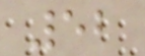52
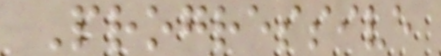Progressive
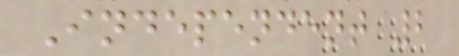Independent 2
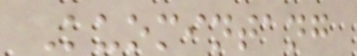Kuomintang
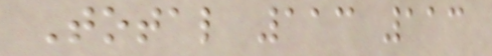Total 113 113
